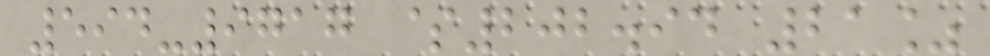594-9717 $202.94 21%
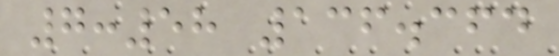7:58 136.364
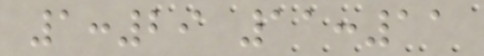1:29 11:11
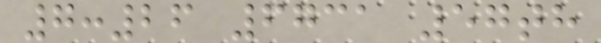7:26 6731 57th
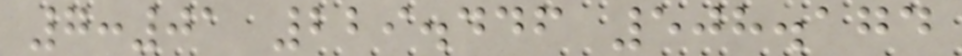7:01 229.446 508.174
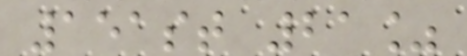151st 21%
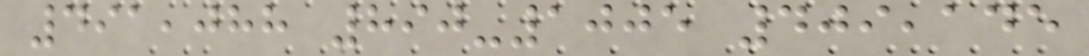491,088 890-1005 409,145
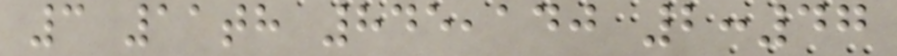3 11th 845,140 2:47
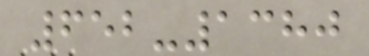652-1380
